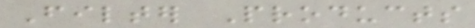Filter Products
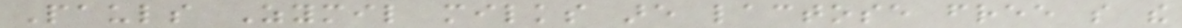Pauls Zymil milks are lactose free so the
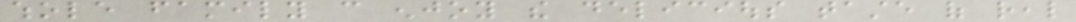whole family can enjoy the delicious taste of real
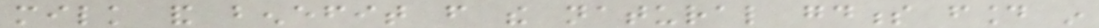milk and benefit from the natural goodness found in
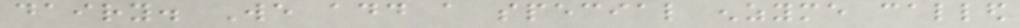dairy. We add a special enzyme called
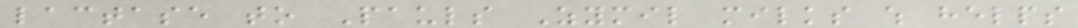lactase to Pauls Zymil milks which helps
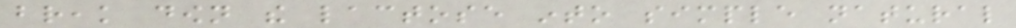break down the lactose into simple natural
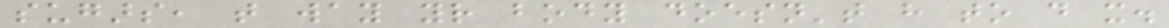sugars, that way your body doesn't have to do it.
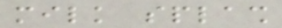milk splash
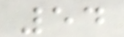54
